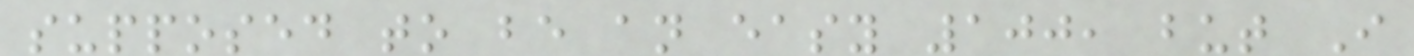supposed to be an easy 100, but I
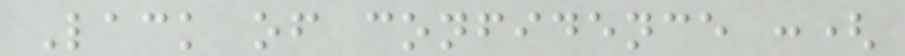Lack of confidence :(
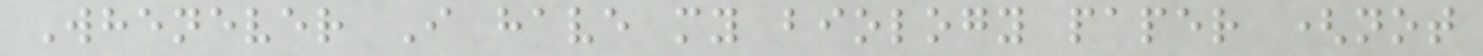Whenever I have my biology paper (not
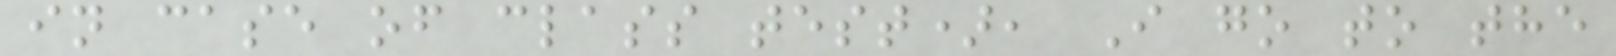in case of class test), I go to the
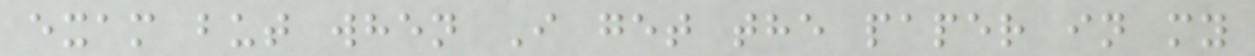exam but when I get the paper in my
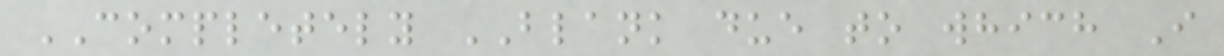COMPLETELY BLANK due to which I
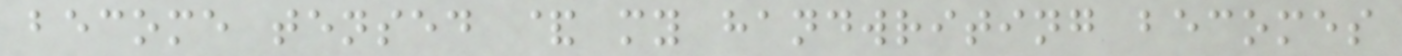become tensed & my handwriting becomes
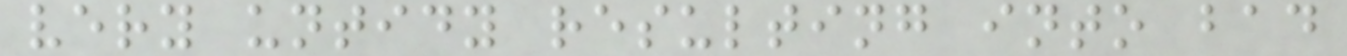very untidy resulting into bad
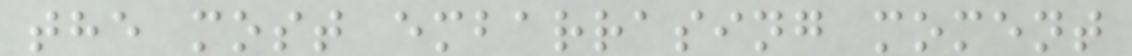the most embarrasing moment
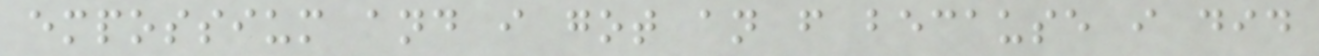empossium and i got an f because i did
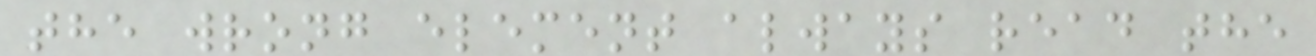the wrong element always read the
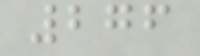276
